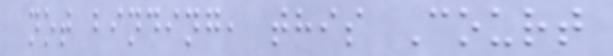not binding, this Court
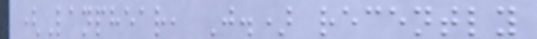(Lanphear, J.) recently
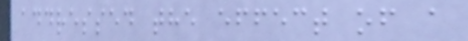addressed the effect of a
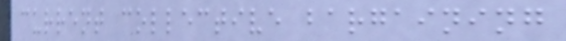current collective bargaining
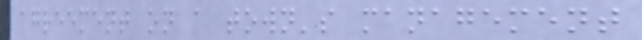agreement on a town's management
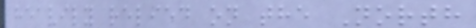heavily relied on the North
